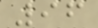96
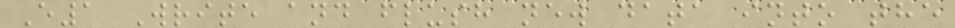E1 Write and flush new data into the
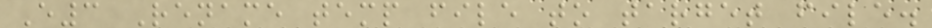E3 Rename temp file to target file.
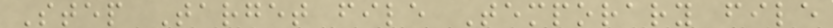Step Target file Temporary file
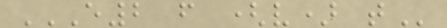E2 F (V) T
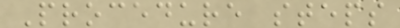Procedure steps
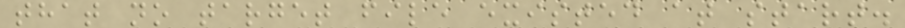that no target file existed at start.
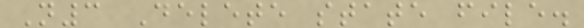N3 Delete state file.
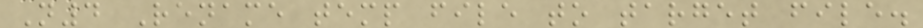N4 Rename temp file to target file.
